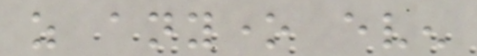as anyone even
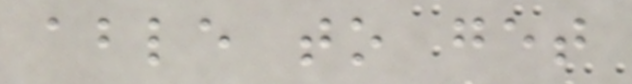able to get
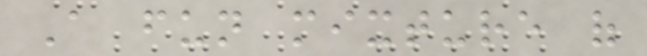A fun mixture of
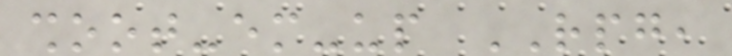shoot-em-up RPG,
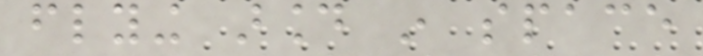flying around in space
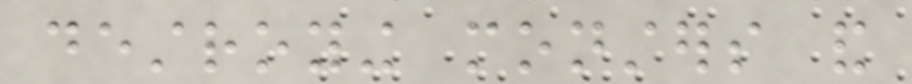destroying monsters and
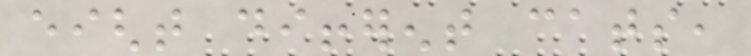eight different cats,
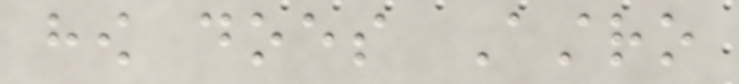how does Astro
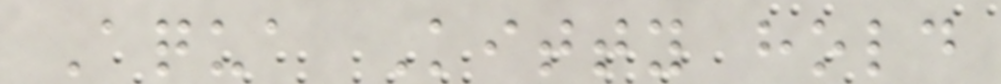Aqua Kitty hold
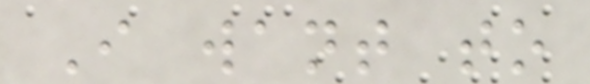I want to
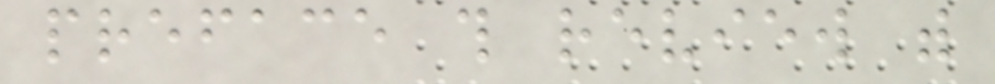preface this review with
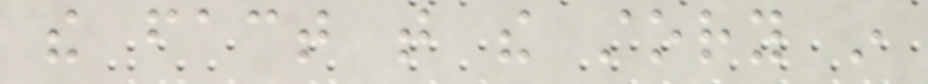the fact that the story in
